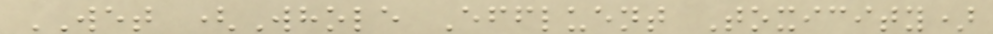WET (Whole Effluent Toxicity)
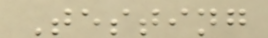Testing
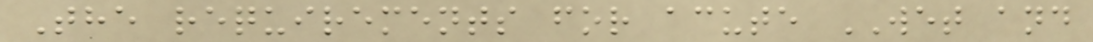The requirements for acute WET and
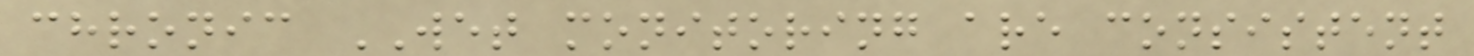chronic WET monitoring are consistent
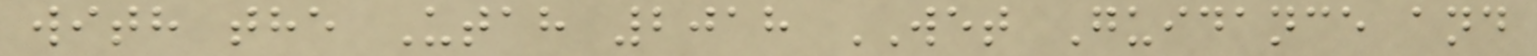with the Utah 2018 WET Guidance and
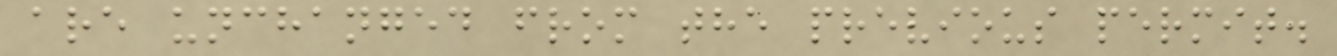are unchanged from the previous permit.
